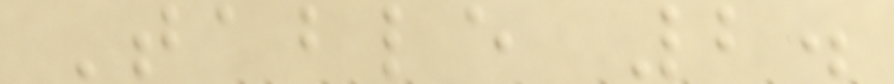Table 2.
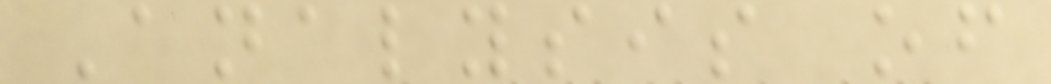Analysis of
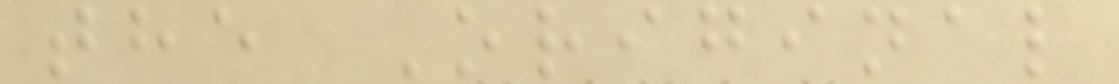the Original
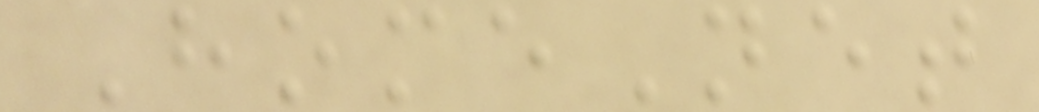HomeNet
